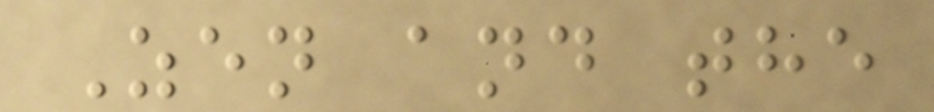Zen and the
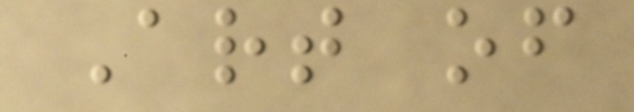Art of
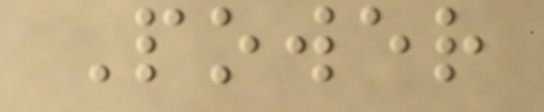Power
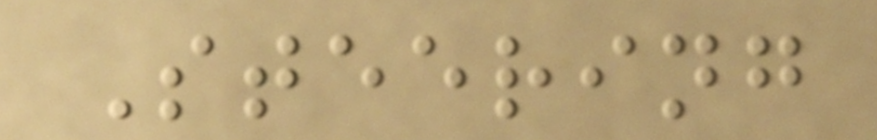Steering
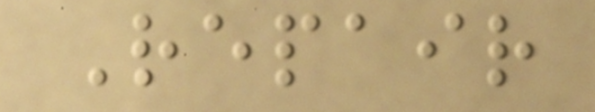Repair
